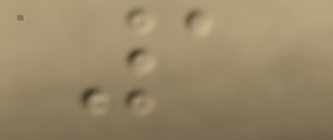1
